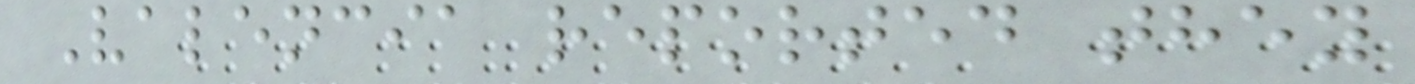Valencia reported they
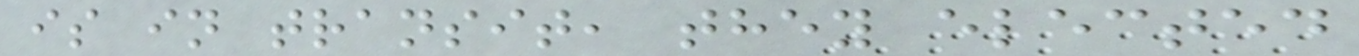is in transit, they elected
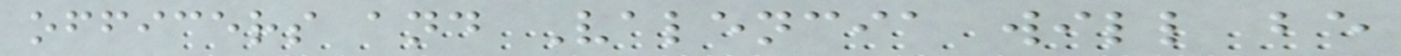officers and Valencia will be
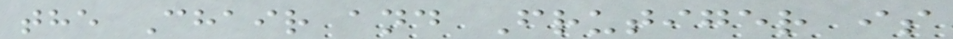the Chair and Frutiger is
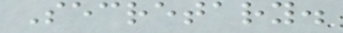Secretary.
